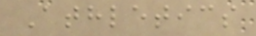Athletics
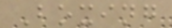Boxing
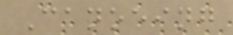Canoeing
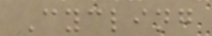Cycling
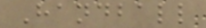Handball
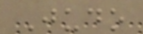Judo
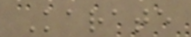Karate
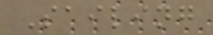Sailing
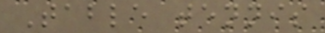Table tennis
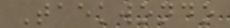Taekwondo
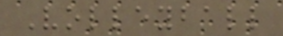Volleyball
